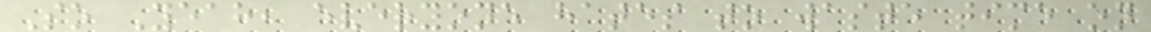So Yeah, everyone hates to waste time on
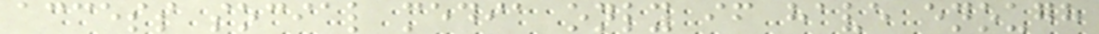access social media only if have enough
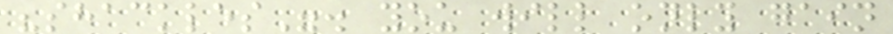"shackles". you will only gain
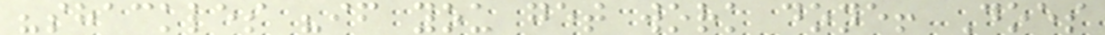"shackles "if you get work done! Does
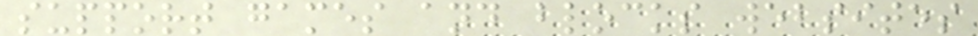support games and blocks websites
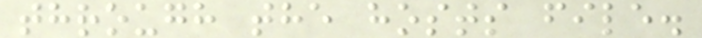through the hosts file.
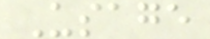Usage
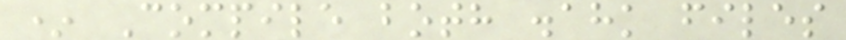* Compile both .ahk files
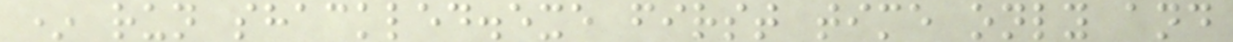* run shackled.exe first time only and
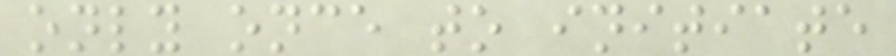only once to initiate
